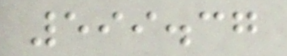599.37
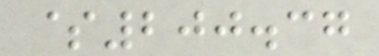$200.37
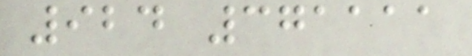924 371111
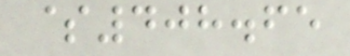$408.65
